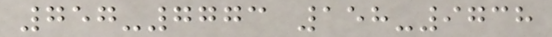757-7773 158-9738
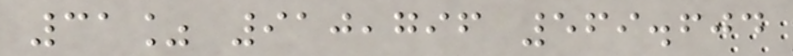31% 910,796 569.604
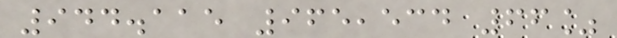944.115 965,534 66%
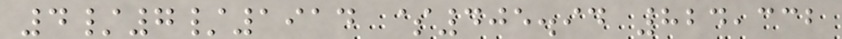4/7/1914 $405.94 824,332
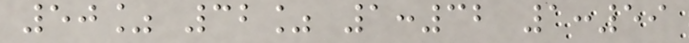50% 32% 1:32 1:59
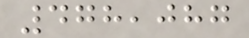478,087
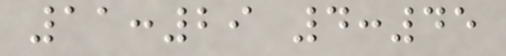11:29 4:45
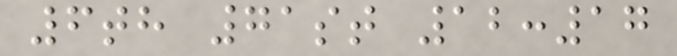6th 71st 12:17
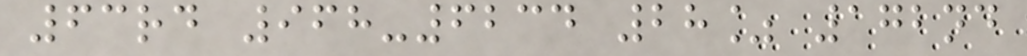63rd 968-6234 28% 172nd
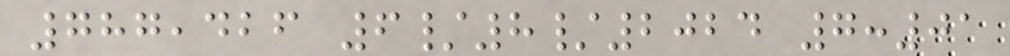787,426 6/8/2024 7:01
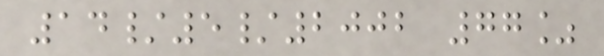14/5/2002 77%
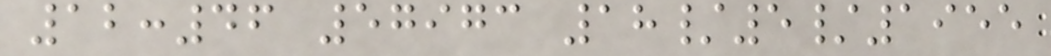12:46 57973 18/5/1955
